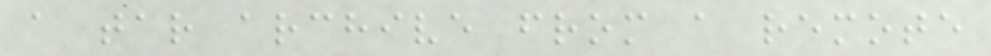a tar archive from a remote
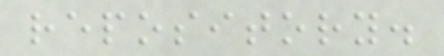repository.
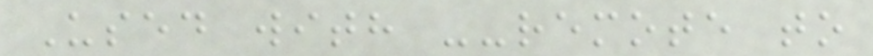Used with --remote to
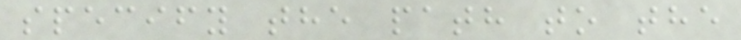specify the path to the
